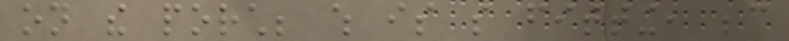on the porch; which is so fitting, because
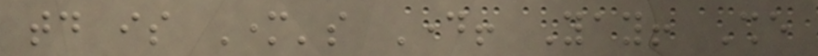today is Mother's Day! Yay! She
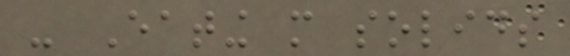- Eating more solids
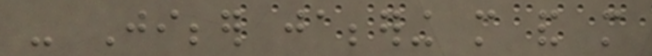- Jibber jabbering more and more
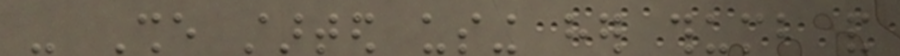- She started using her thumb and
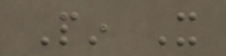Pin It
